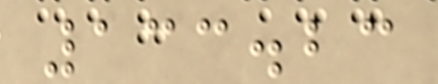133.23
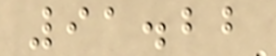91.22
